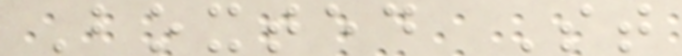Boxted St
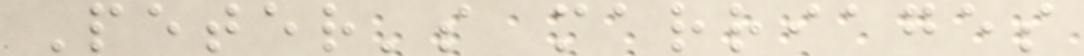Peter's marriages
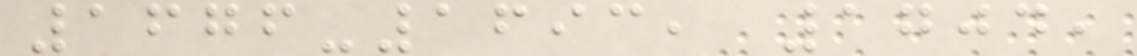1676-1693, 1704,
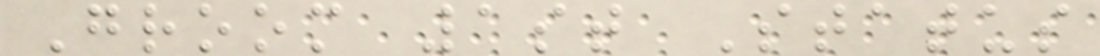Groom 1st Status
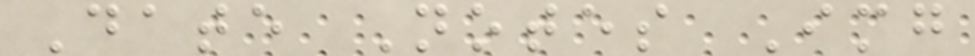Date Notes Img
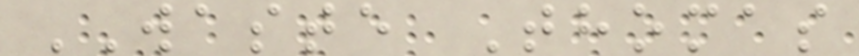WASTE Thomas
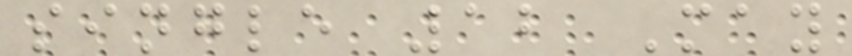single 12 May
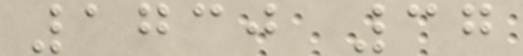1730 37
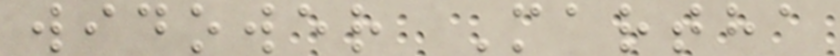widower Martha
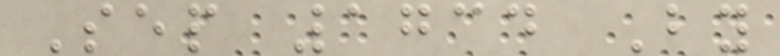Sep 1734 By
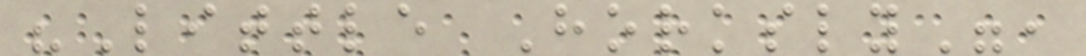"Little Horksly",
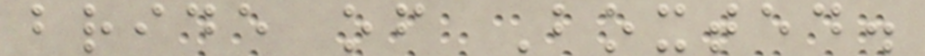bride of Boxted.
